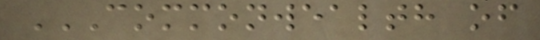COMMONWEALTH OF
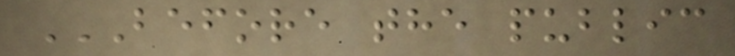BEFORE THE PUBLIC
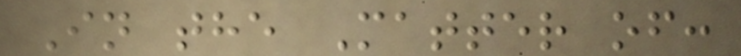In the Matter of:
